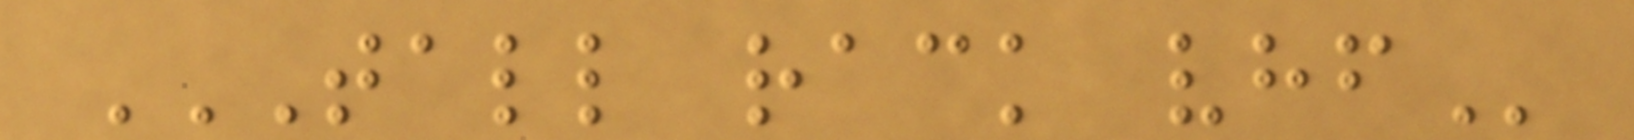TALL RACK VHF
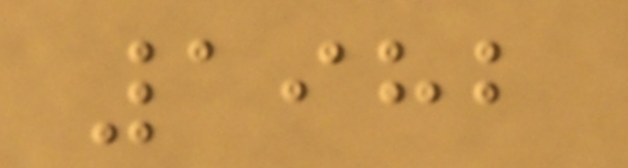1982
